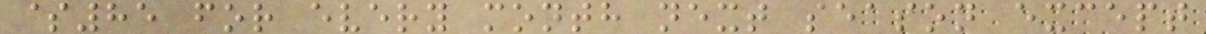$85 for every month next season except
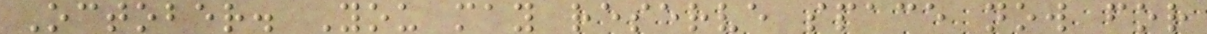October. You may reserve space now for
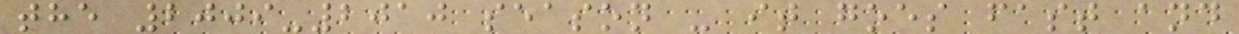the 2009-2010 season - it goes fast and
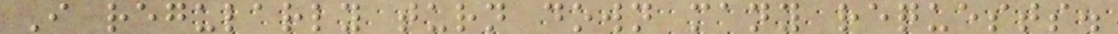I regularly turn down many requests.
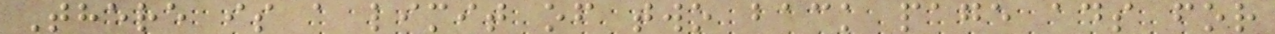There is a limit of two back page ads for
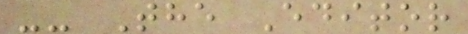-- The Editor
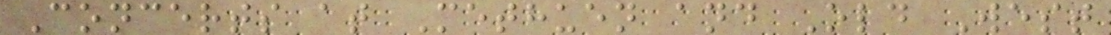Concerts at Methuen and Old West
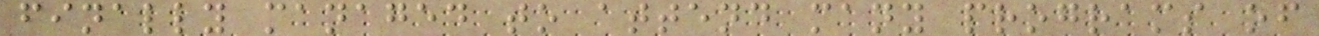finally managed to attend many programs of
